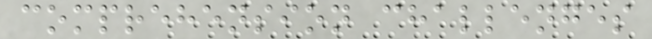comprehension challenges
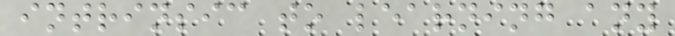intrinsic to learning any
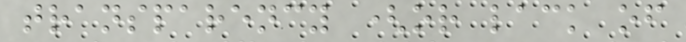transparency (or lack of
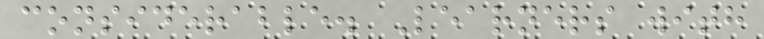considerable. Learners with
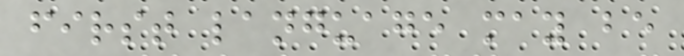first language may be
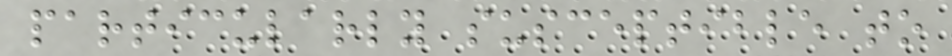particularly susceptible to
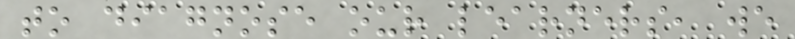to diagnose our learners, we
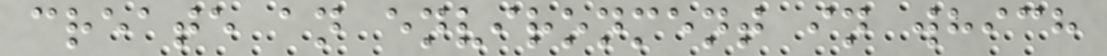create an environment in which
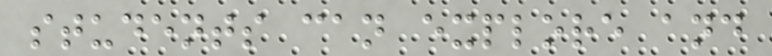students can explore and
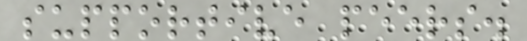supportive peers.
